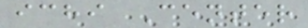ichi Center
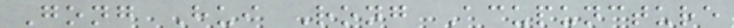Gong Hui Rong Acupuncture
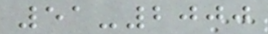51-2000
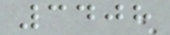3408
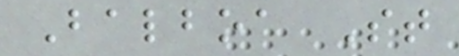Balboa St
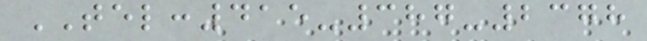TEL:415-387-2378
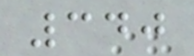340
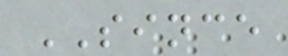SINCE
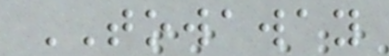TOWAWAY
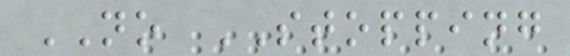NO STOPPING
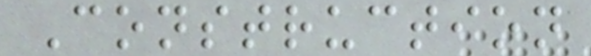Construction
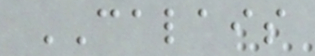CALAIS
